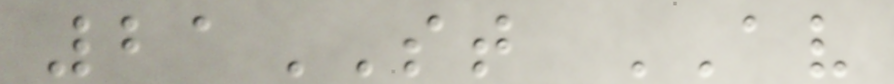21ST AV
